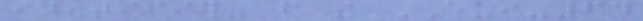identifier" from the EUI-64
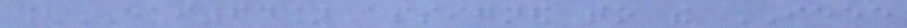[EUI64] assigned to the IEEE
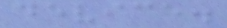device.
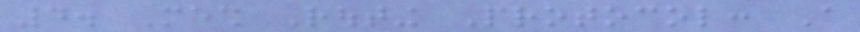4. Mesh Routing Protocol: A
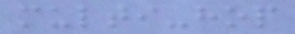multi-hop
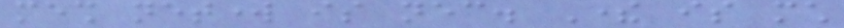mesh network is necessary. There is much
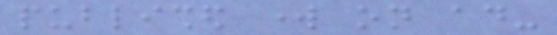published work on ad-
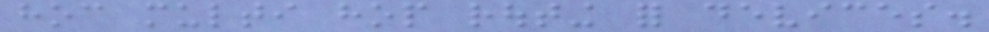hoc multi hop routing for devices.
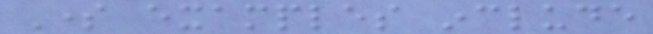Some examples include
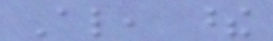Also, these
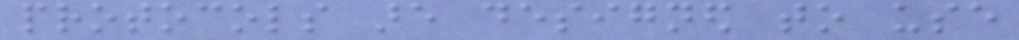protocols are designed to use
